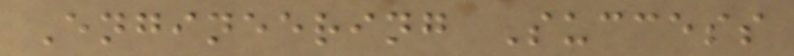Engineering Success
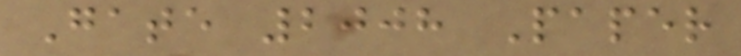Gate 2008 Paper
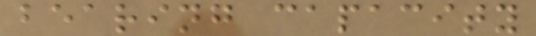bearing capacity
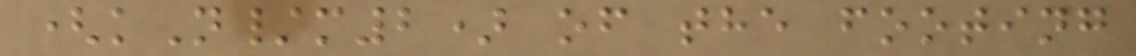(kN/m2) of the footing
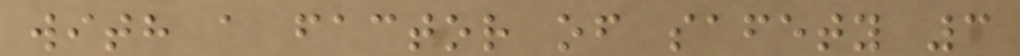with a factor of safety 3
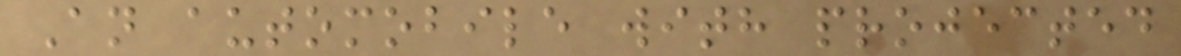An automobile with projected
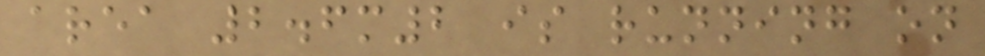area 2.6m2 is running on
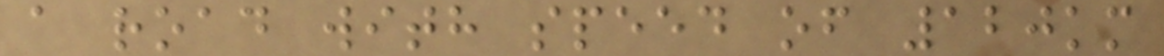a road with speed of 120km
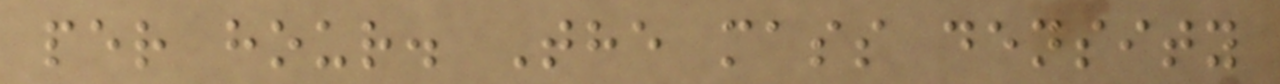per hour. The mass density
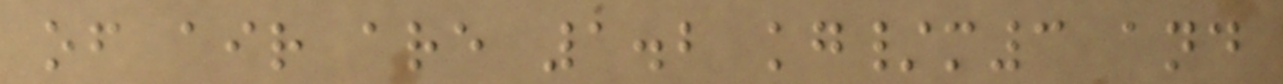of air are 1.2 kg/m3 and
